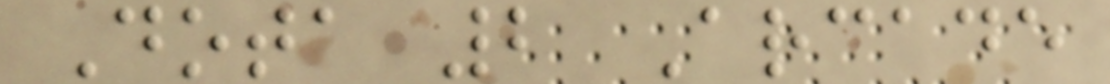Dota 2 Arcade
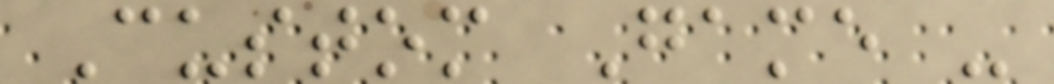Custom Game -
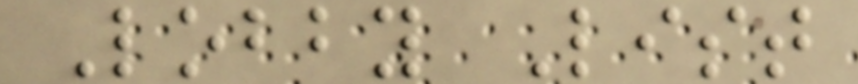Lobby List
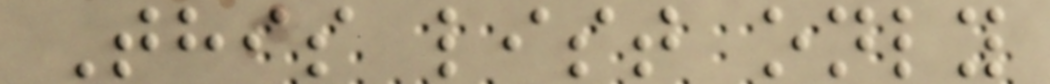This list only
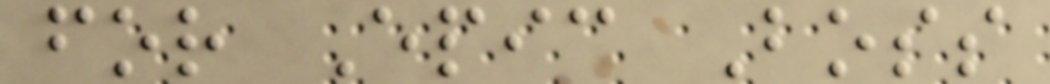for Epic Boss
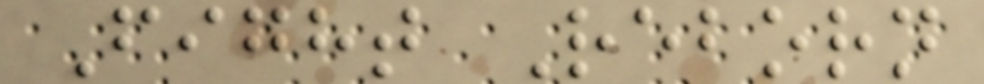Fight Reborn
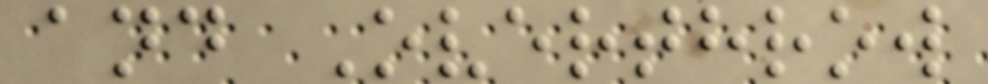and Overthrow
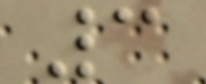3
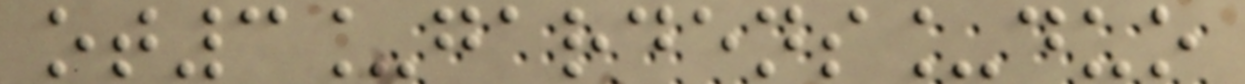ot3_gardens_duo
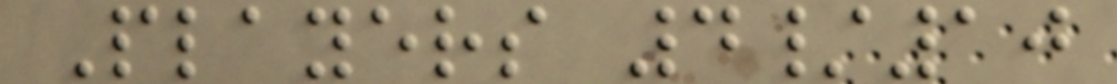Players 4/10
